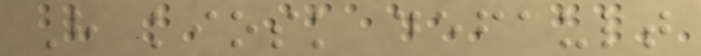Have kiosk default
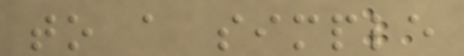to a simple
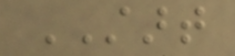START
